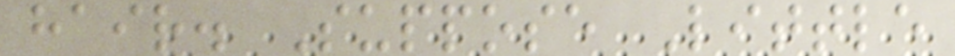hair. Suppose Little
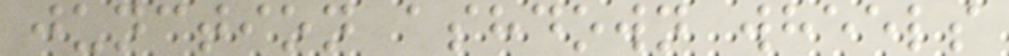junction ashdown wheels
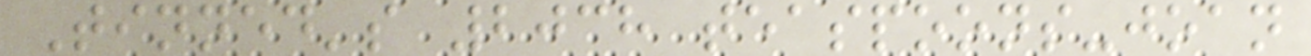Tinned's 2038 teaspoons-joan
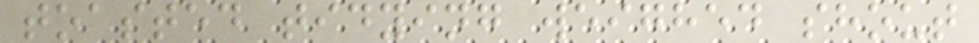toasted tidying weighed shout
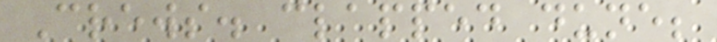Crews. clapped dune;
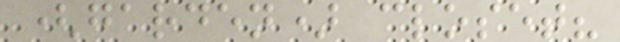(garden) closet?
